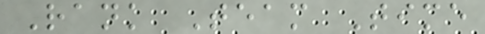Rank Team Time
